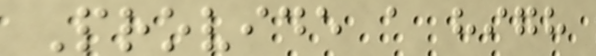Provide a high
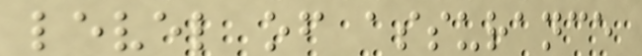level of assurance
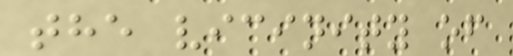the vicinity of
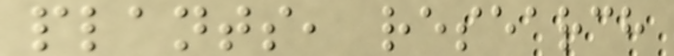plants, research
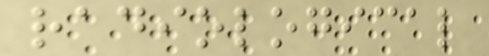radiological
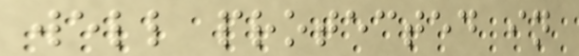well protected in
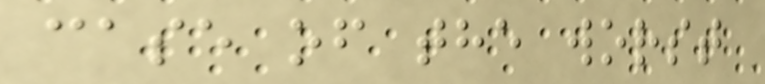case of the worst
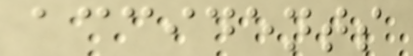accidents
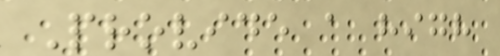Provide a high
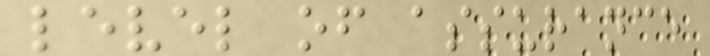level of assurance
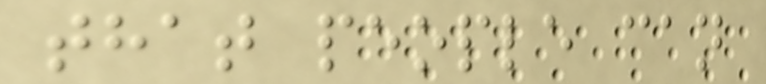that people can
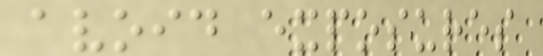avoid exposures
